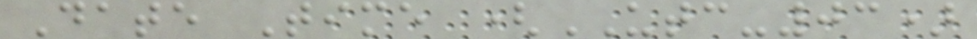Date Time (UTC-03)
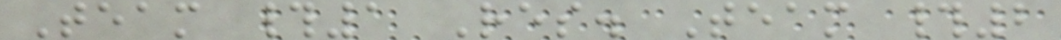Team #1 Res. Team #2
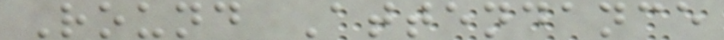Round Attendance
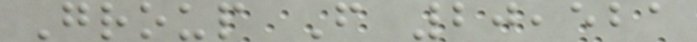Group F 20,521
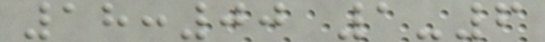18:00 1-6
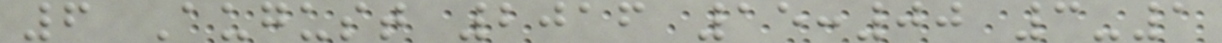6 August 2016 15:00 3-1
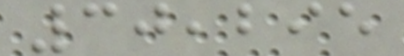30,295
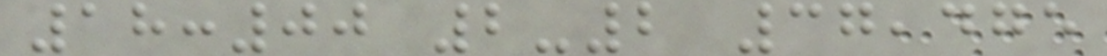18:00 2-2 37,475
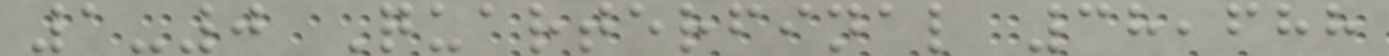1-0 Quarterfinal 38,688
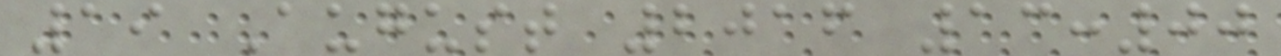19 August 2016 13:00
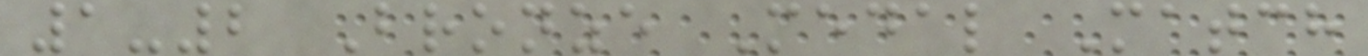1-2 Bronze Medal Match
